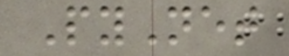PyNet
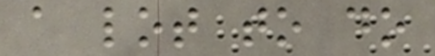a lot to do
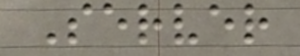Server
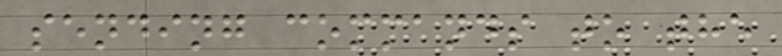sending commands to the
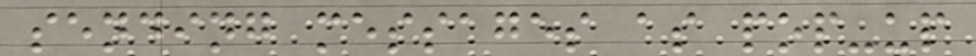sending messages as pop-up
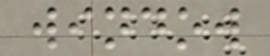window
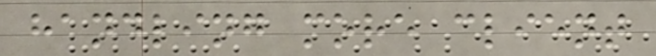handling more client
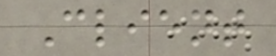Client
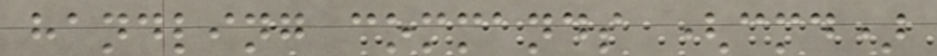handling commands (cmd)
